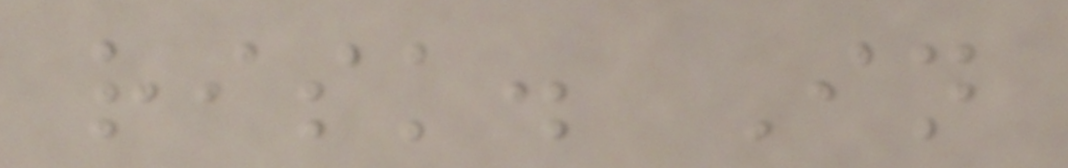risk. In
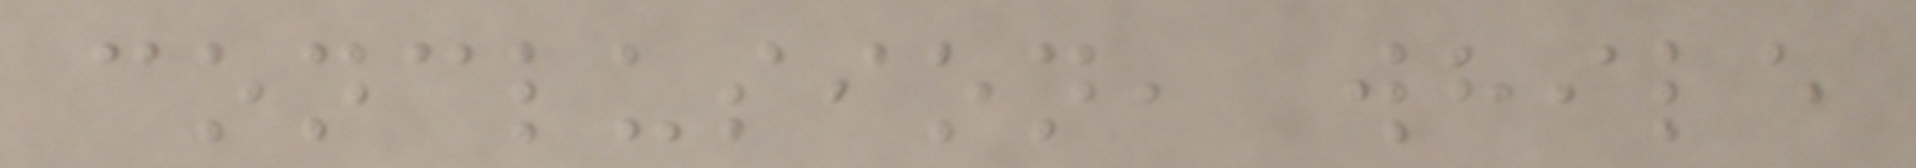conclusion, while
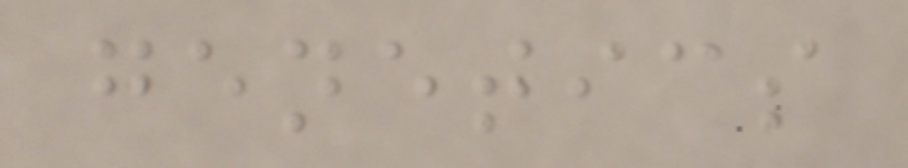genetics
